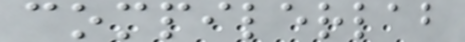compilerlab
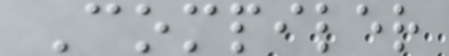Compiler
